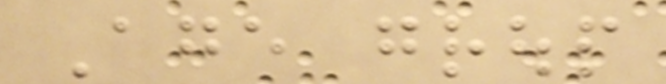Age group
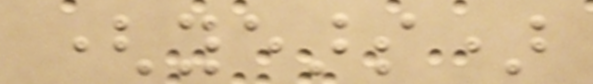(years)
